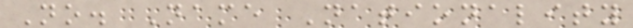No. Name Nationality
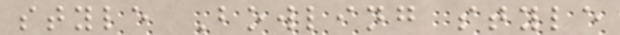style Bowling style
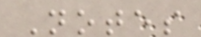Notes
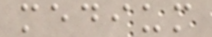medium
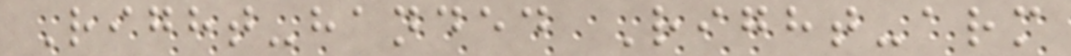Right-handed Right-arm
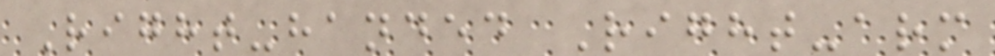Right-handed Right-arm
